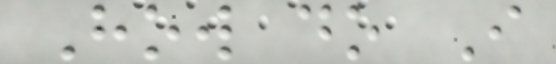How do I
